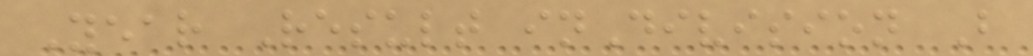Year Result inDivision B
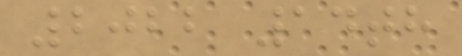2022 14th
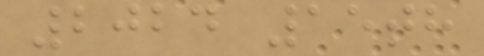2024 15th
